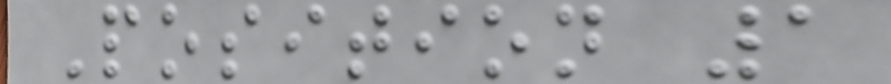Position 1
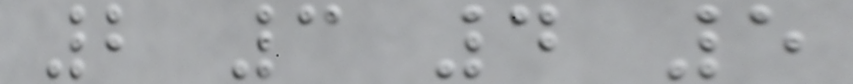2 3 4 5
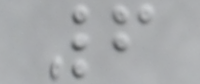6
